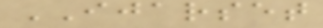IJARSET
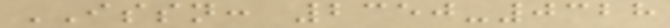ISSN: 2350-0328
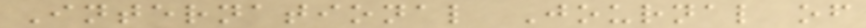International Journal of
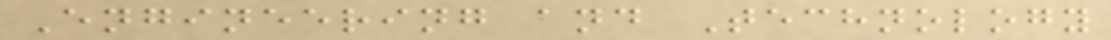Engineering and Technology
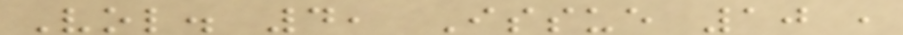Vol. 4, Issue 10 ,
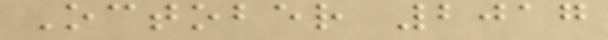October 2017
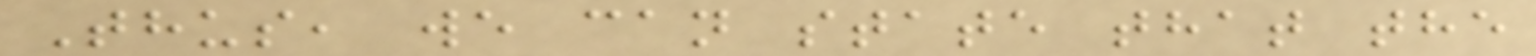Thus, we can state that the
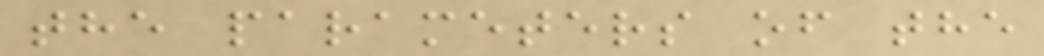the parameters of the
